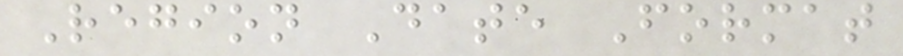Region Date Format
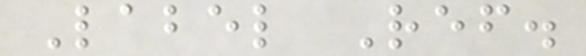Label Ref.
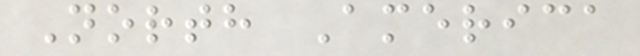North America
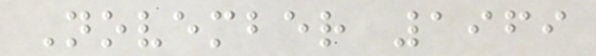November 1969
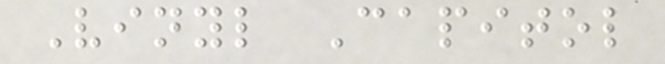Vinyl Capitol
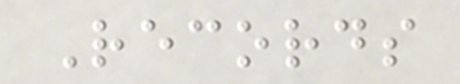Records
